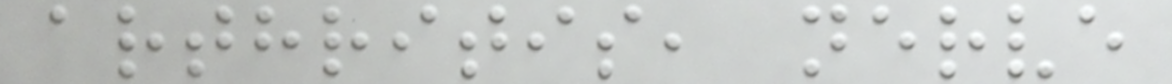arthritis, nerve
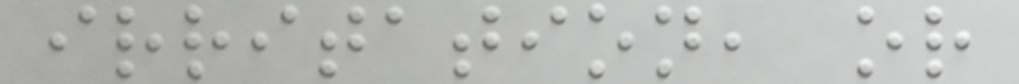irritation, or
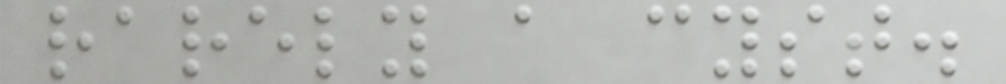rarely a cyst.
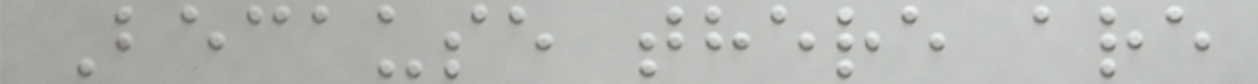Because there are
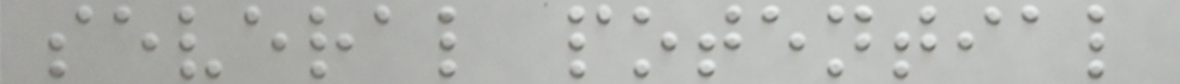several potential
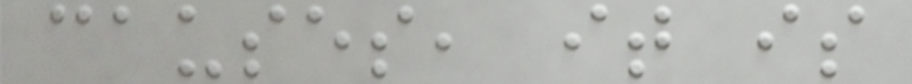causes, it is
